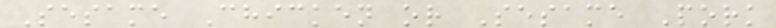Sesame Chicken or Sesame Pork
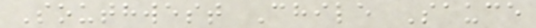Southwest Chile Sauce
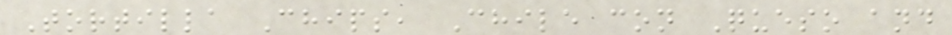Tortilla Chips, Chile con Queso and
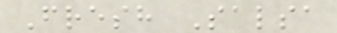Fresh Salsa
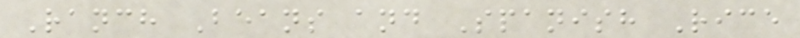Ranch Beans and Spanish Rice
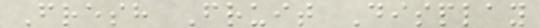Fresh Fruit Display
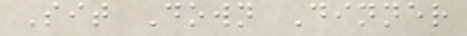Sit Down Dinner
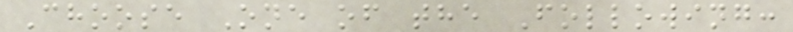Choose One of the Following:
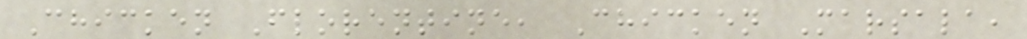Chicken Florentine, Chicken Marsala,
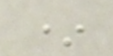*
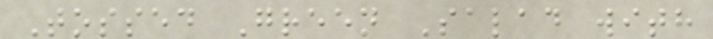Tossed Green Salad with
